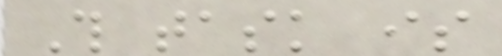This task is
